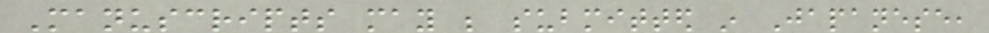Manuscripts may be submitted in Japanese,
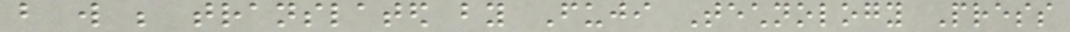but will be translated by Fuji Technology Press
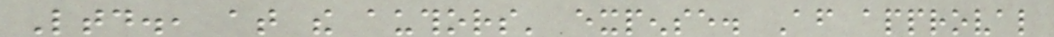Ltd., at the authors' expense. After approval
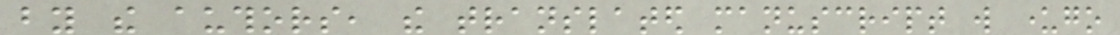by the authors, the translated manuscript will undergo
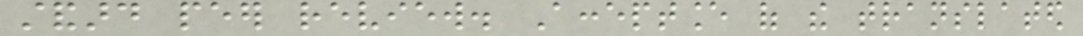standard peer review. Acceptance of the translated
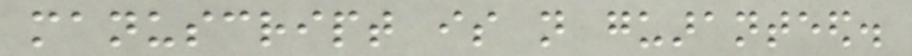manuscript is not guaranteed.
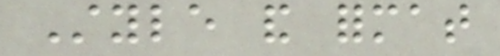Style and format
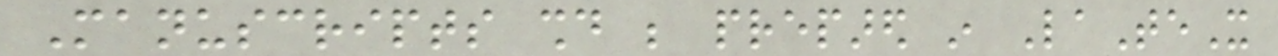Manuscripts should be prepared in LaTeX
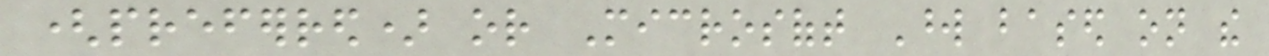(preferred) or Microsoft Word based on the
